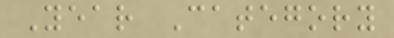Year Category
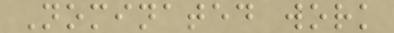Nominated work
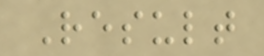Result
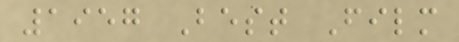1957 Best Film
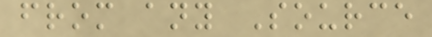from any Source
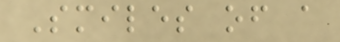Smiles of a
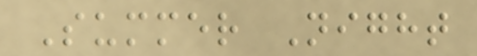Summer Night
